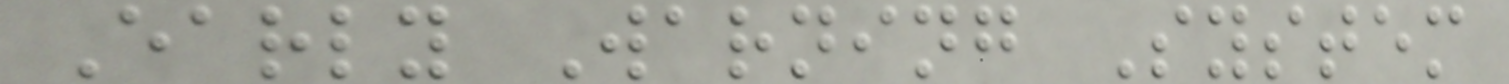Early Warning System
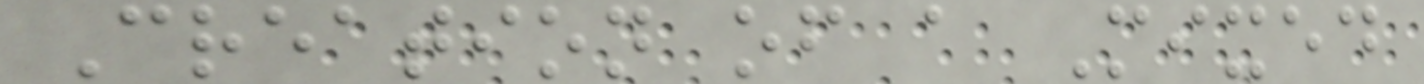Creation of a Mixed
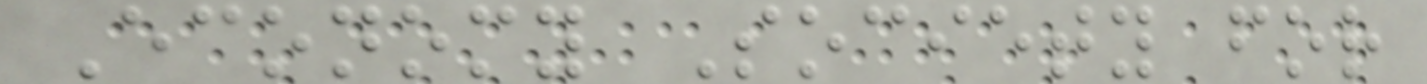Economy Society for
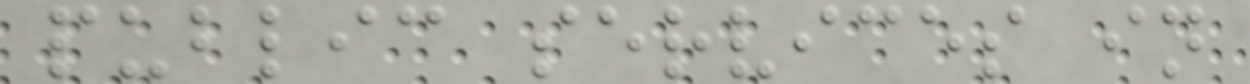public services in
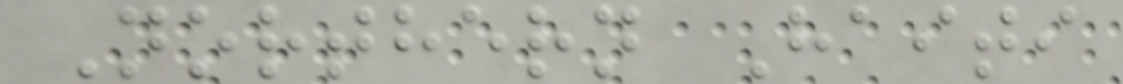Northern Haiti
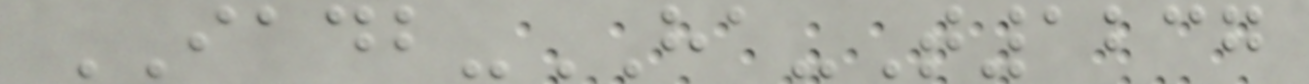IADB-HA-T1237
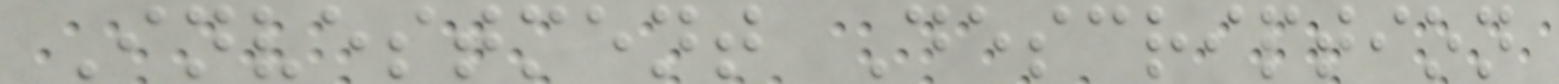Investment Description
